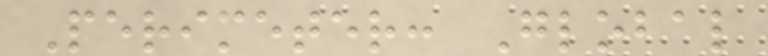Perimeter: Global
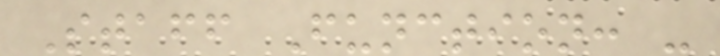Staff Function: -
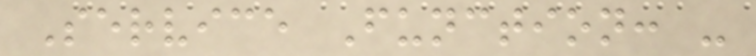Service Function: -
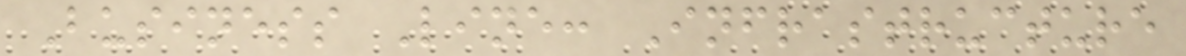Business Line: Infrastructure
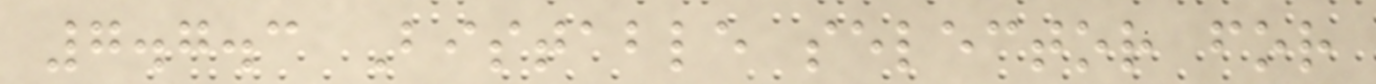7.7.3 Bistable selector for
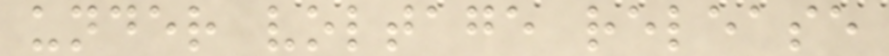under voltage release
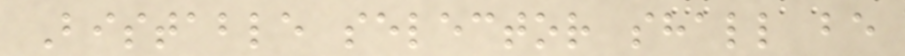Bistable selector shall be
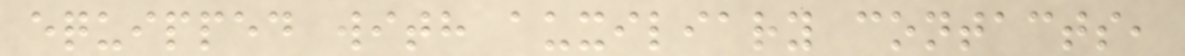equipped with auxiliary contacts,
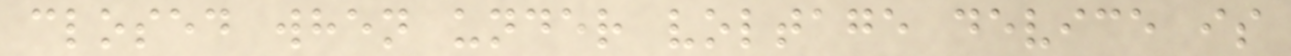closed when under voltage device is
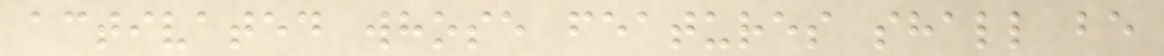activated whose features shall be
